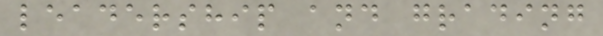leadership and grading
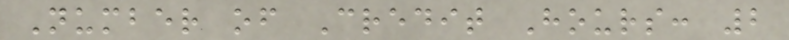Number of Credit Hours: 2
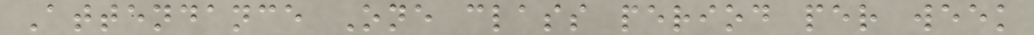Attendance One class period per week
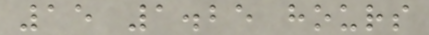15 1.25 hours
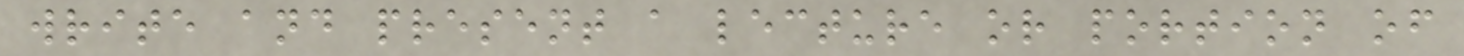write and present a lecture or portion of
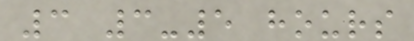3 3-5 hours
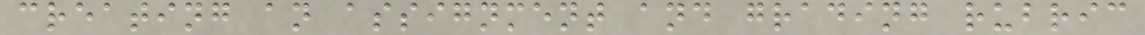creating an assignment and grading rubric
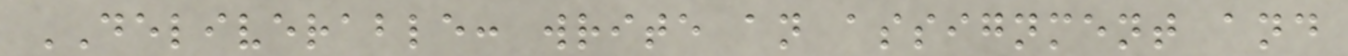DELIVERABLE: write an assignment and
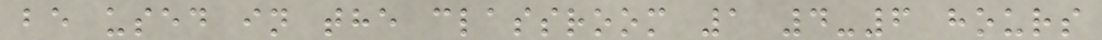be used in the classroom 1 4-6 hours
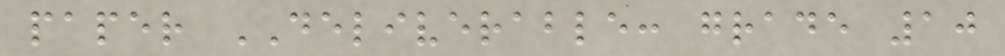paper DELIVERABLE: grade 10
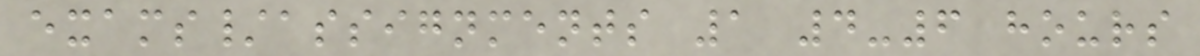exams/assignments 1 4-6 hours
